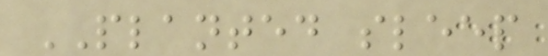PLANTED sleep
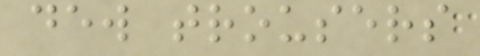dew trousers
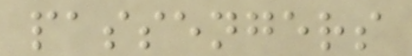passengers
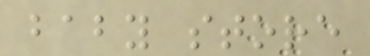baby store
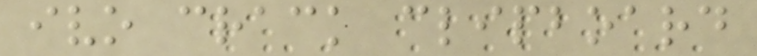ivo crack clipboard
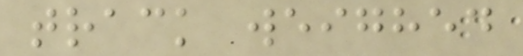track weighed
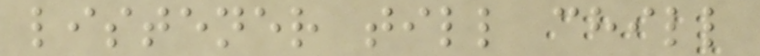listener till chill
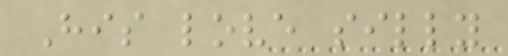His love silly
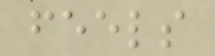feels
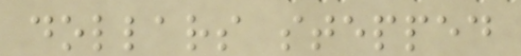dollars stepped
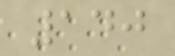140
